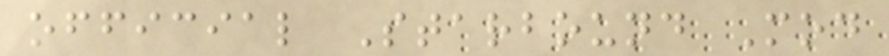official Starbound Mod
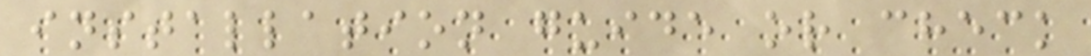installation guide or check
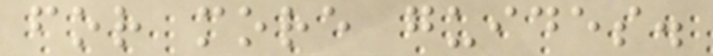for more guides.
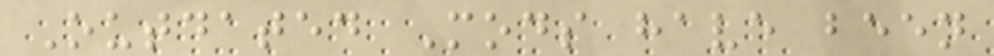Outdated Mods have been
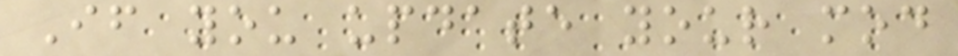If you update your mod
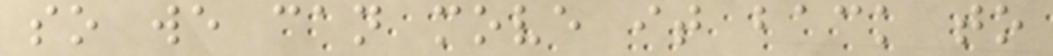so we can move it back to
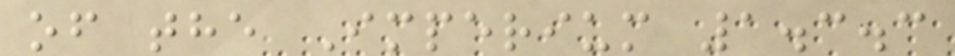of the Imperium 1.3.3
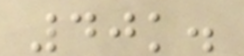40k.
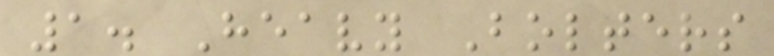1. Heavy Bolters
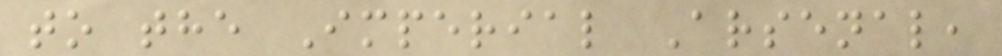to the Imperial Arsenal,
